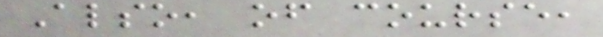Also, of course,
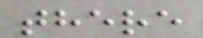there
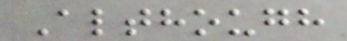Although
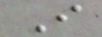I
